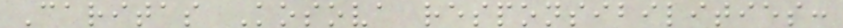Caritas Kosova responsibilities:
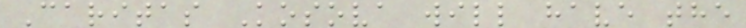Caritas Kosova will have the
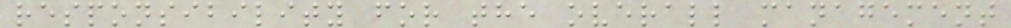responsibility for the overall management
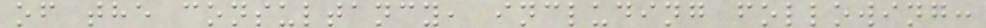of the consultancy, including following:
